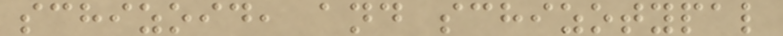schizoid, and schizotypal
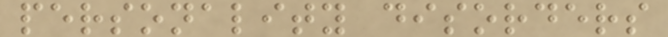personality disorders
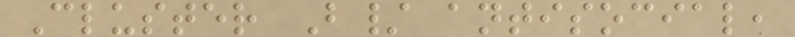Cluster B/ antisocial,
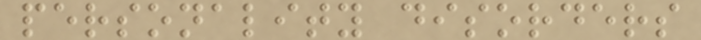personality disorders
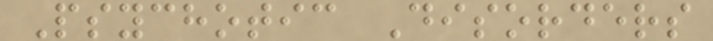Psychotic Disorders
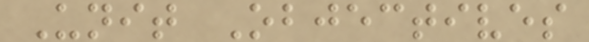Unit Objectives
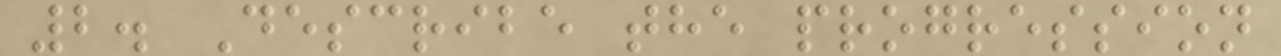2. Describe the progression
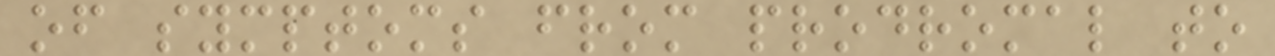of symptoms from prodromal to
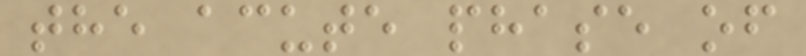the acute phase of
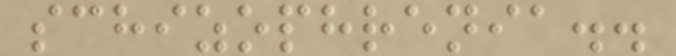schizophrenia..
